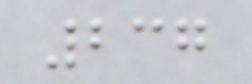237
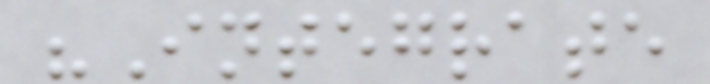"Integrate
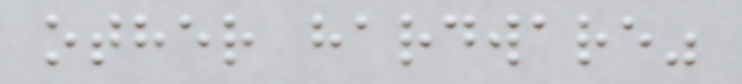other hardware"
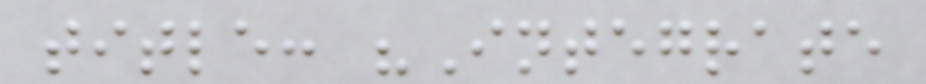title: "Integrate
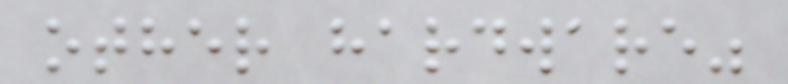other hardware"
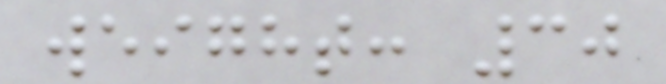weight: 30
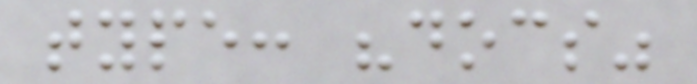type: "docs"
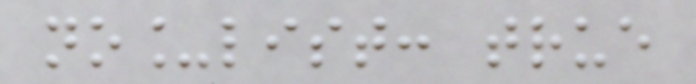no_list: true
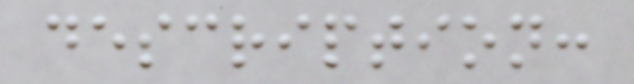description:
